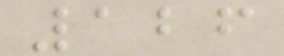126
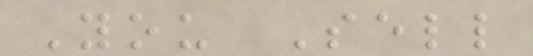You Sell
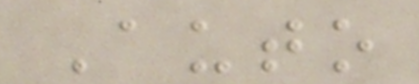Auto
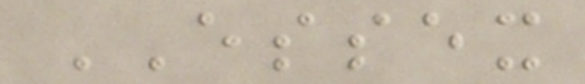ESSEX
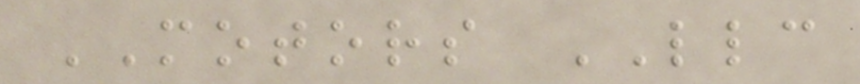MOTORS LLC
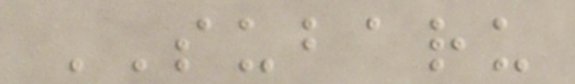SUBARU
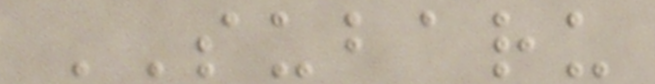SUBARU
